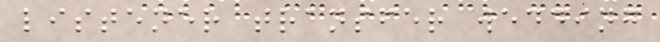listener transfer wedding
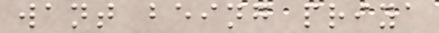want being priya
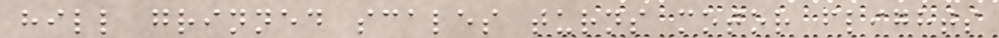hill grinned scales turns motor flights
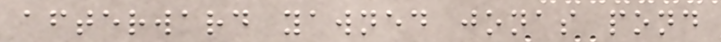afterward yawned jonas pond
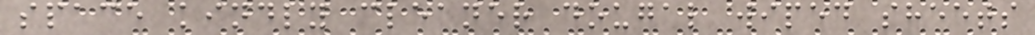space kindly cleaner dougal wiped sheets
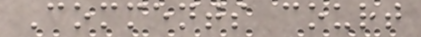Comments court
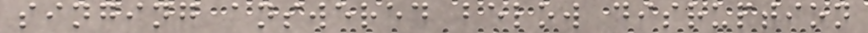singing answered below disruption
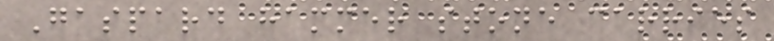Gaspard hammer stone carries
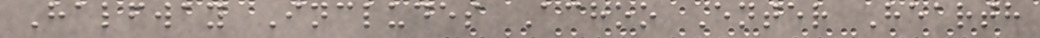Halfway Includes Achoo Enter Hearth
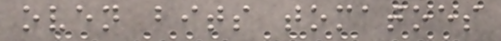oven bits tomatoes
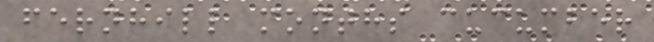fernhill months cucumber
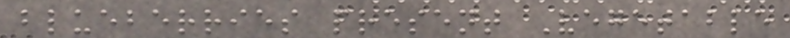blueberries present Vegetable
